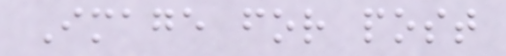Image for post
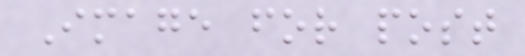Image for post
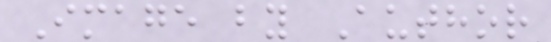Image by Author
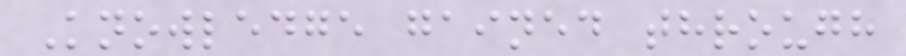Knowledge gained through
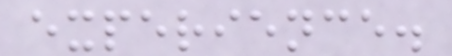experience.
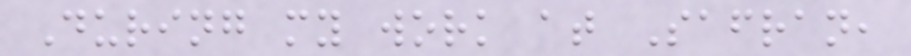During my work at Safran,
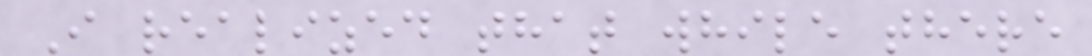I realized that while there
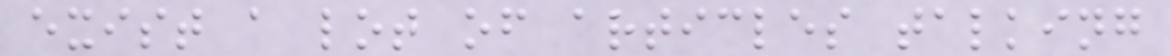exist a lot of articles talking
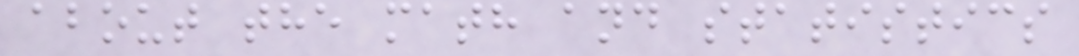about the math and statistics
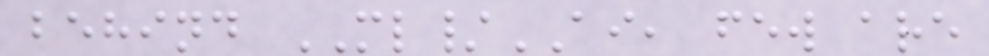behind ML/AI, few are
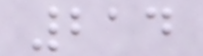214
